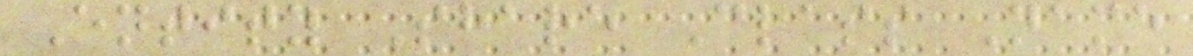Entity Share Class Name
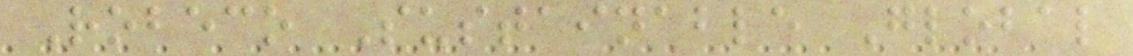Robeco Sustainable Global
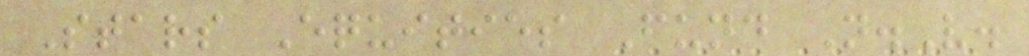Stars Equities Fund N.V.
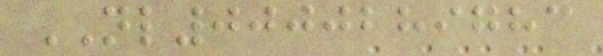NL0000289783
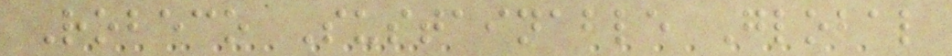Robeco Sustainable Global
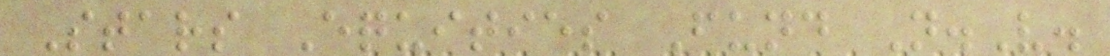Stars Equities Fund N.V.
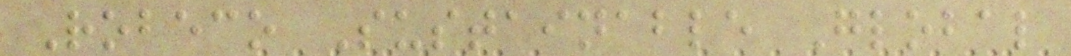Robeco Sustainable Global
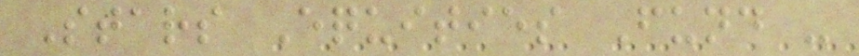Stars Equities Fund -
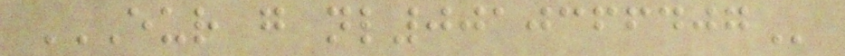EUR G NL0010366407
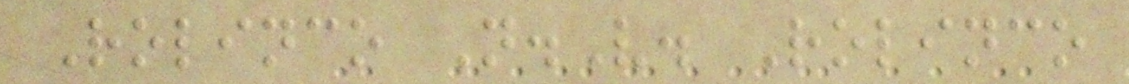Rolinco N.V. Rolinco
